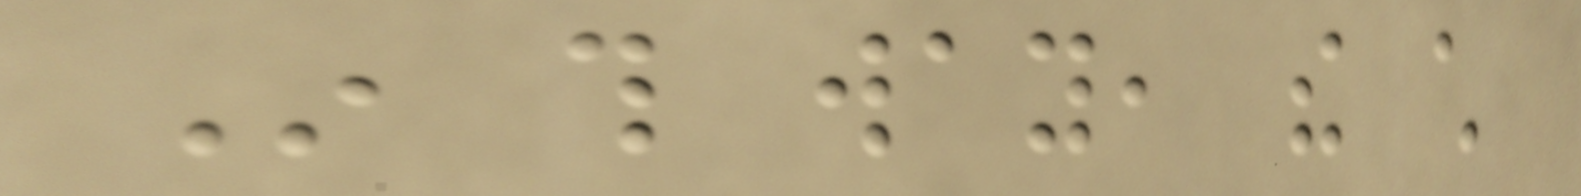In this way, the child
